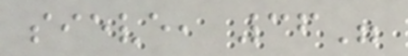sieve, 36"
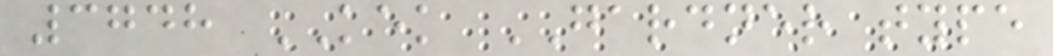3748 KEK GARDNER type
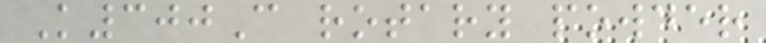K300C rotary powder
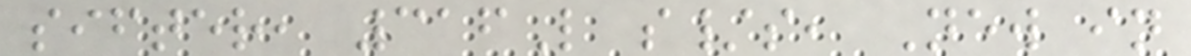sifter, 316L s/s, New in
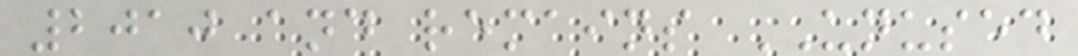2010 and remains UNUSED
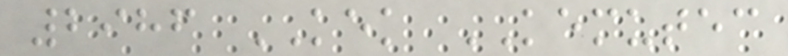2986 KEK KEMUTEC
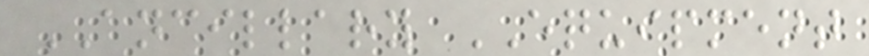ANCILLARY EQUIPMENT
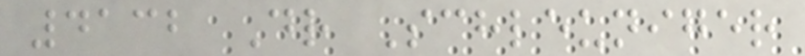4132 Dr Schleuniger
